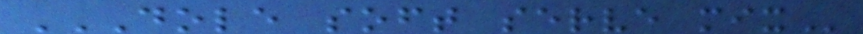DOLE SOFT SERVE MIX
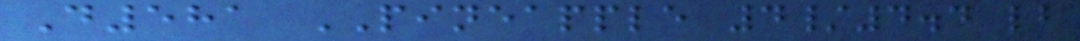D581 PINEAPPLE 4/4.4 lb
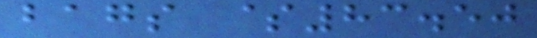bags $83.50
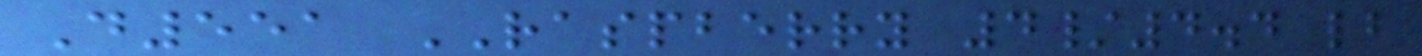D551 RASPBERRY 4/4.4 lb
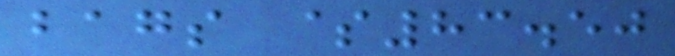bags $83.50
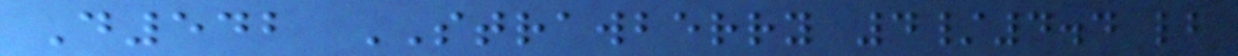D542 STRAWBERRY 4/4.4 lb
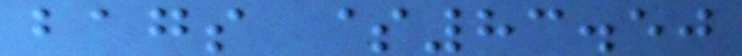bags $83.50
